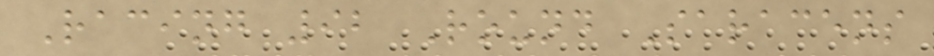Racing 92 Round Saracens
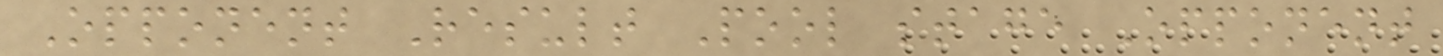Opponent Result Pool stage Opponent
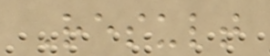Result
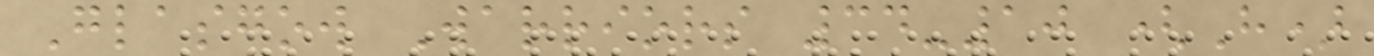Glasgow Warriors 34-10 (H)
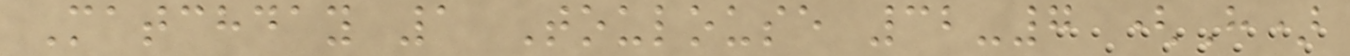Matchday 1 Toulouse 32-7 (H)
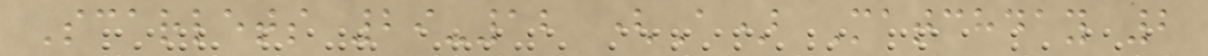Scarlets 29-12 (A) Matchday 2
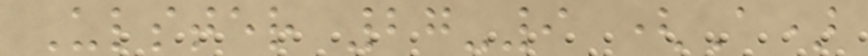Ulster 27-9 (A)
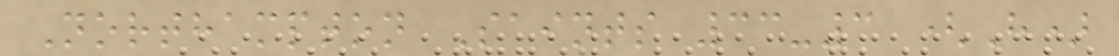Northampton Saints 33-3 (H)
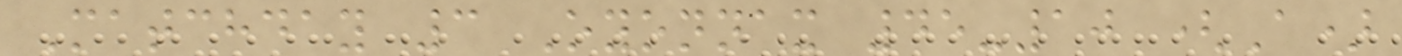Matchday 3 Oyonnax 45-10 (A)
